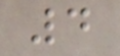4
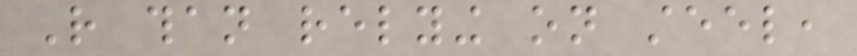Rather than relying on steel,
